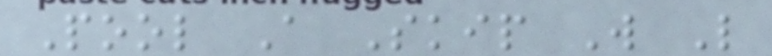Pool A Skip W L
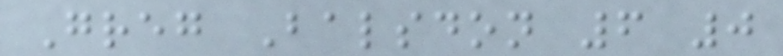Greg Balsdon 6 0
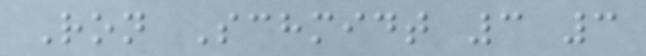Ron Schmidt 3 3
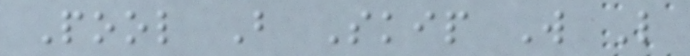Pool B Skip W L
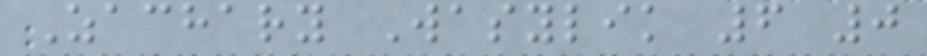Zachary Wasylik 6 0
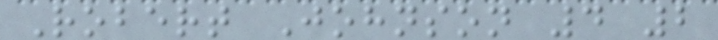Robert Johnson 4 2
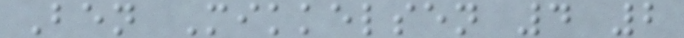Ben Mikkelsen 4 2
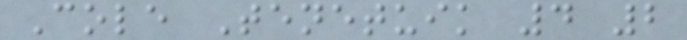Cole Tenetuik 4 2
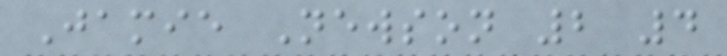Jamie Newson 2 4
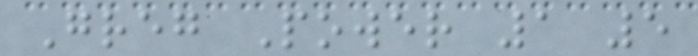Greg Power 1 5
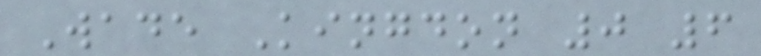Wade Kingdon 0 6
